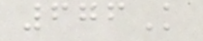676K
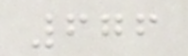676
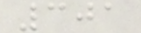301
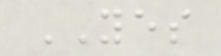YES
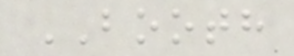BOOTH
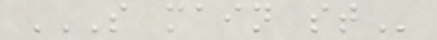S MAIN ST
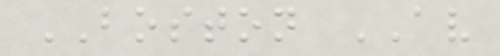BOSTON AV
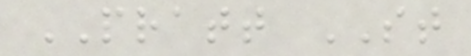PRATT ST
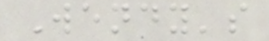Wendy's
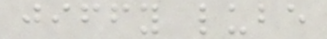jiffy lube
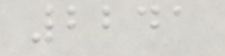2241
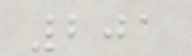201
